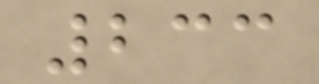233
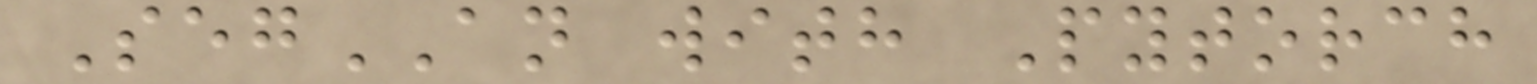SegAN with Pytorch
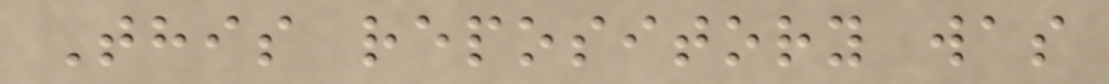This repository was
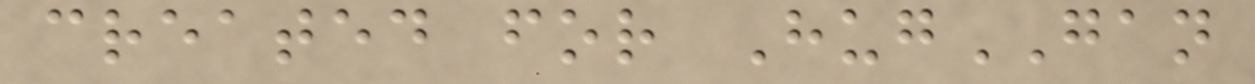created for HugGAN
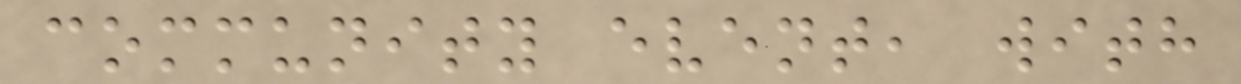community event, with
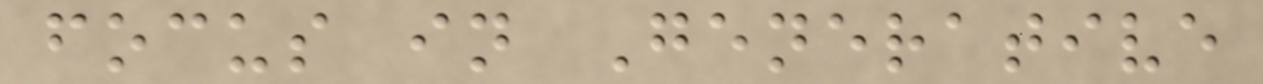focus in Generative
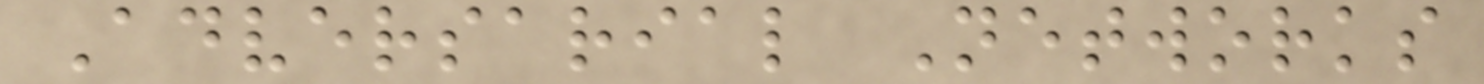Adversarial Networks
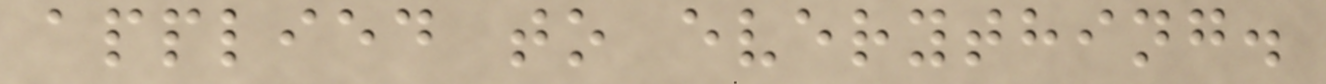applied to everything.
